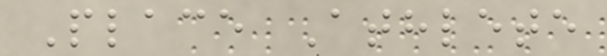Place Athlete
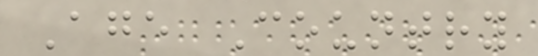Age Country
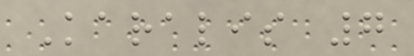Karalis 7
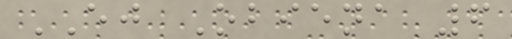EJ Obiena 6
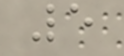5
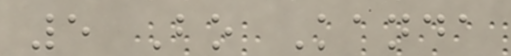5 Bo Kanda
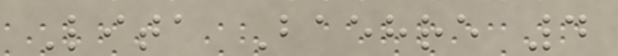Lita Baehre 4
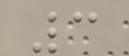3
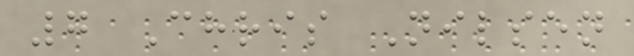7 Chris Nilsen
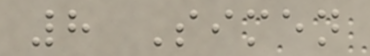8 Simen
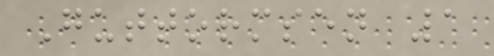Guttormsen 1
